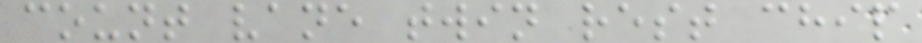count vane twin rest chip
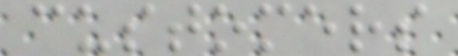customers
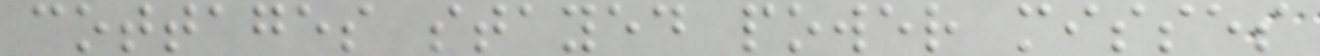cottages stayed power misses
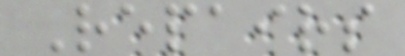Repairs
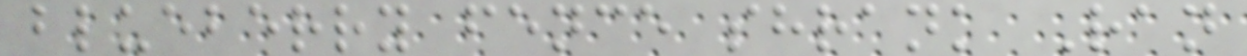blueberry fence shrank Ran
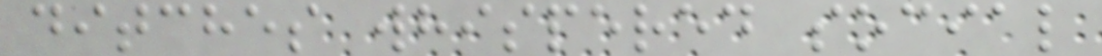ditches whispered social
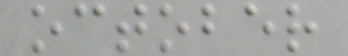october
